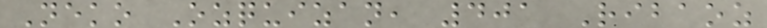Neko Ozquizan, 401 Ribaoz
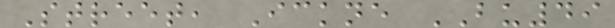Street, Ickne BU49
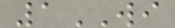1WI
